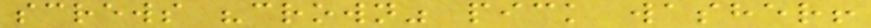screws "crown" pick washer!
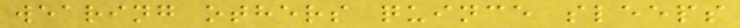wearing others quince sleeps
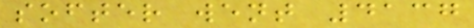softer went 4137
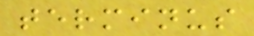terminus
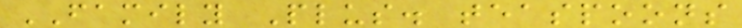FAMILY Plus. teaspoons
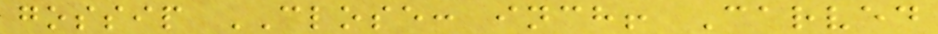gossip CLOSE: inch! Carved
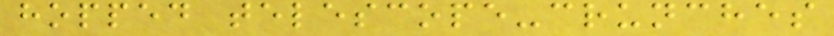hopped telescope-crunches
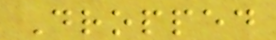Dropped
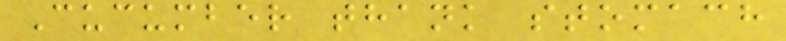Cucumber thank stomach
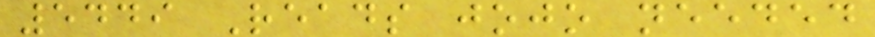5449 Reads jojo needed
